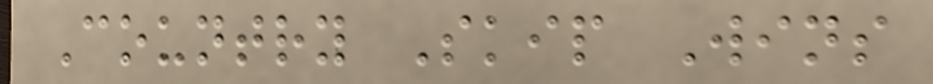Country Skip Wins
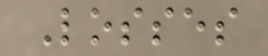Losses
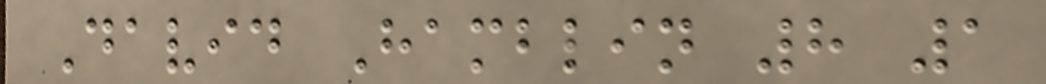David Hamblin 8 1
